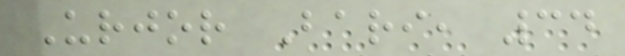Urjor Bari, 34
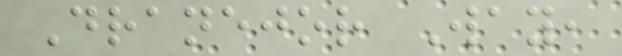Dranejor Way,
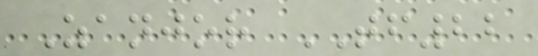Zanjor TF22
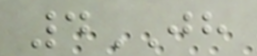4JH
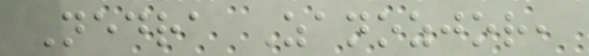Nedra Zanozjor,
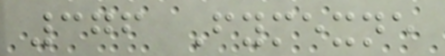376 Fymexne
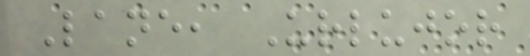Lane, Urlujor
